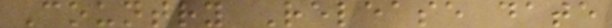Country Release date
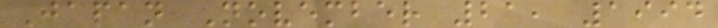Japan November 21, 1994
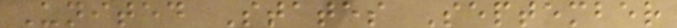United States September
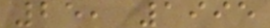25, 1995
